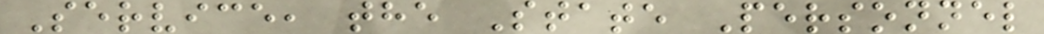Service, the State Personnel
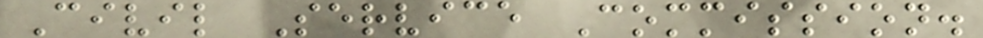Civil Service Commission.
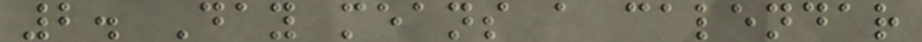2. Day means a calendar
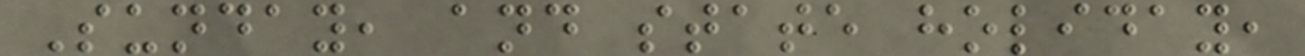Sunday, and state holiday,
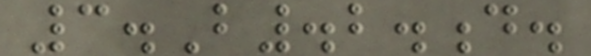3.B.2.d.
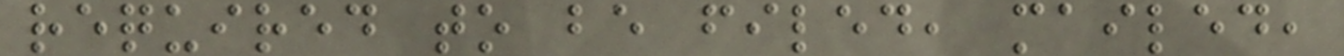required to be filed, mailed,
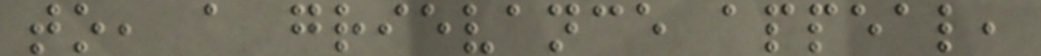to, a grievance appeal,
